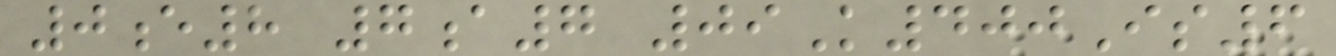0e8 7a7 09K400Is6
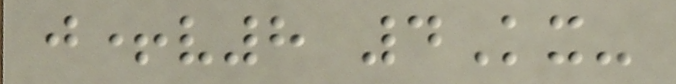j+v8 4Kx-
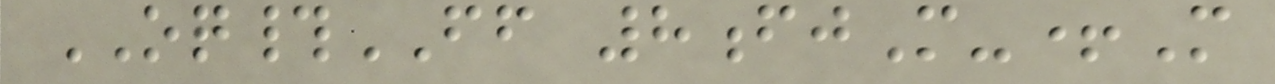OQ#FF 8fjM-+M
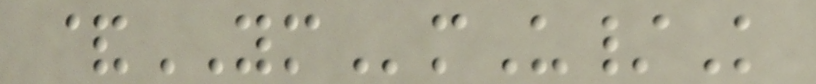&YMmU/K
